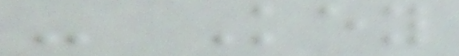- Key
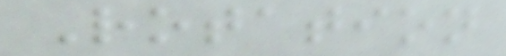Rotation
